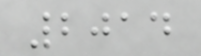2014
